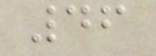46
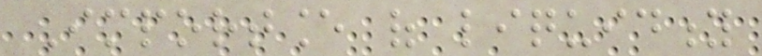Importance of liquidity
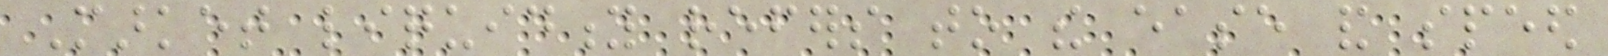Market liquidity refers to the ease and speed
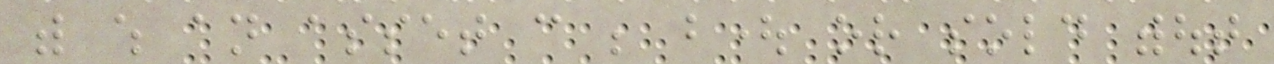with which an asset can be bought or sold without
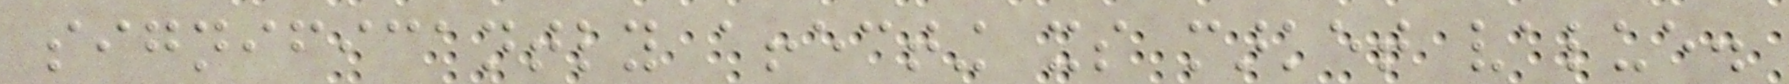significantly affecting its market value.
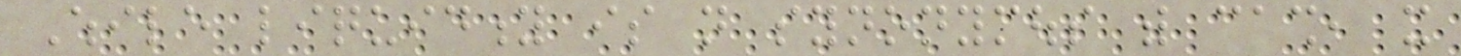While liquidity is not synonymous with cash, it
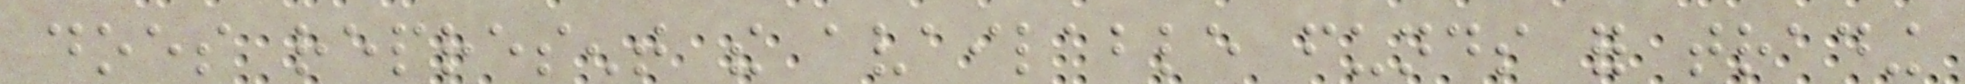does represent the available funds for trading
